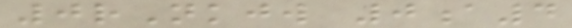0rNkjw 0a4
